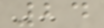24
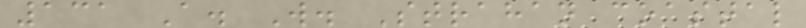131 A. W. Strahan coastal
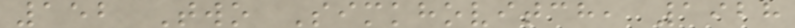152 Two Simkhovitch, 1928
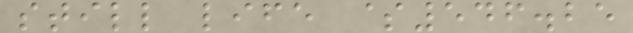still life $546.25
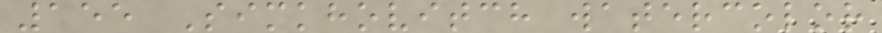155 Simkhovitch watercolor
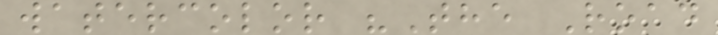watercolor "The Road
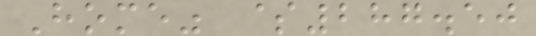Home" $287.50
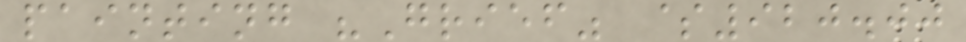painting "Grief" $920.00
